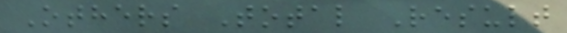Others Total Result
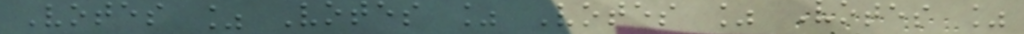Votes % Votes % Votes % Votes %
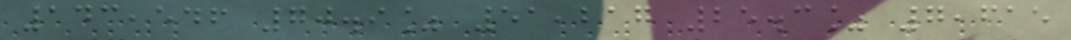143,546 70.9% 51,217 25.3% 7,615
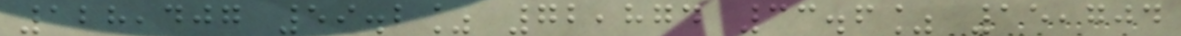128,407 59.2% 72,874 33.6% 15,704
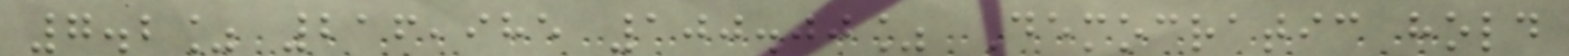7.2% 216,985 100.00% Democratic hold
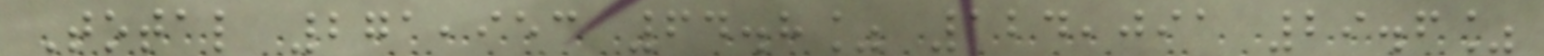Total 271,953 64.8% 124,091 29.6%
